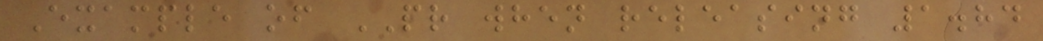Example of PR when releasing 1.84
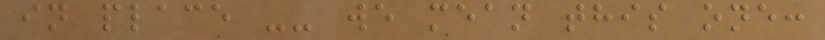in place -- we mean this one:
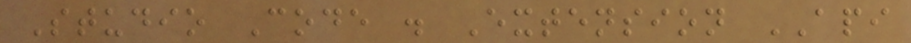Studio Code . Extension API
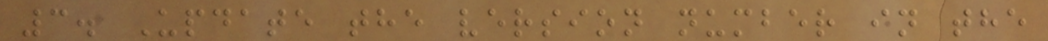3. Update the version number in the
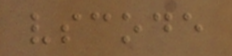vscode
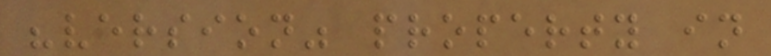"version" property in
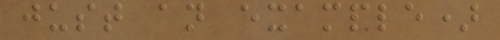just an example)
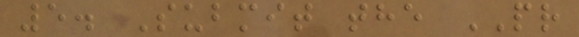5. Submit the PR
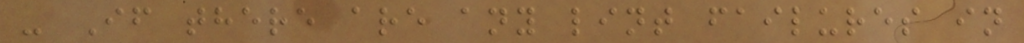- If there are any lint failures in
